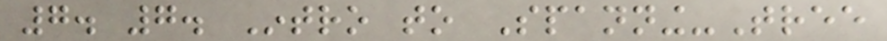7. 7. Intro to Spanning-Tree
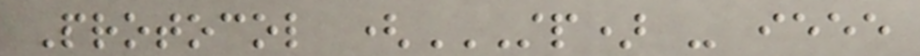Protocol (STP) - IEEE
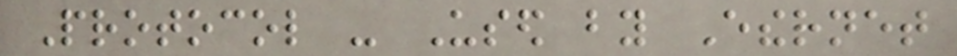Protocol - Used by Ethernet
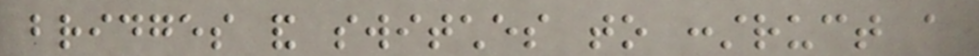bridges and switches to construct a
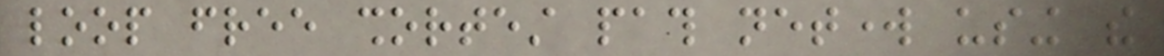loop free shortest path network using the
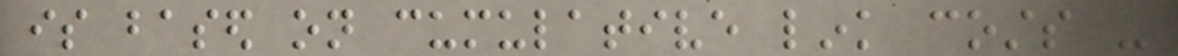is based on cumulative link costs -
